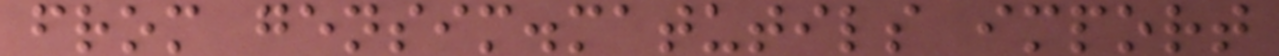from gensim.matutils import
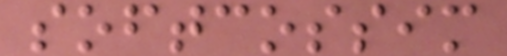softcossim
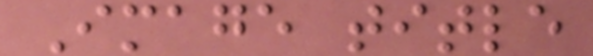Image title
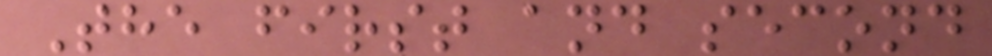The first and second
